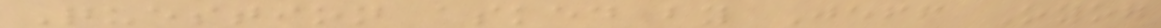Question asked by Jeff Oyog
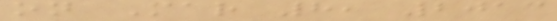on Mar 8, 2013
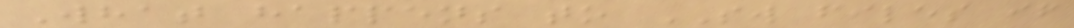What happens to SW files if
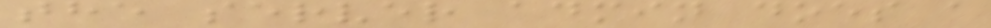the server admin does a
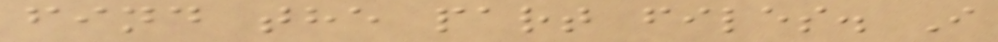find the part files. I
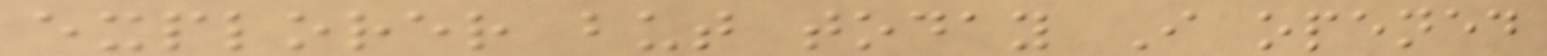explorer but today I opened
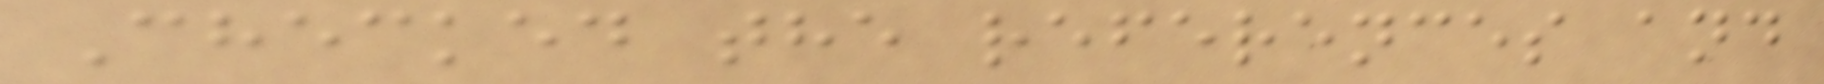Checked the references and
